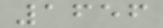1656
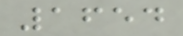1654
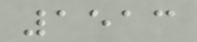1513
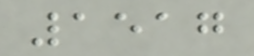1517
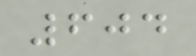604
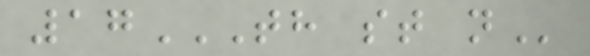17TH ST N
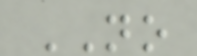NO
